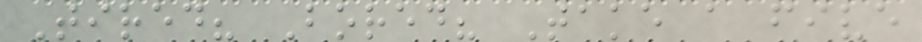Tired? Bored? Take a five
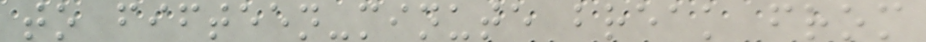to fifteen-minute break from
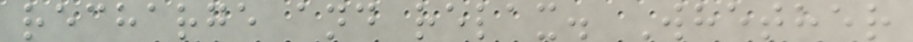recharge and relax. Whether
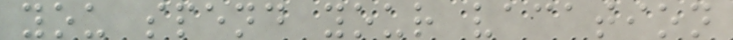you spend your vacation
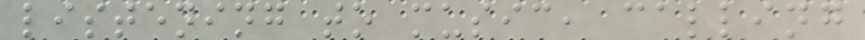listening to music, calling
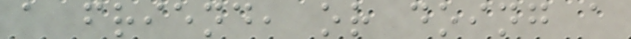a friend, or doing a
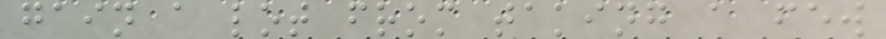gain a lot from taking a few
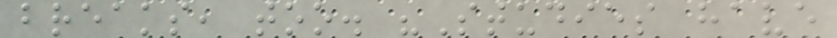breaks, too. "Studies have
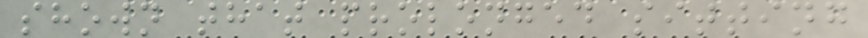shown that prolonged sitting
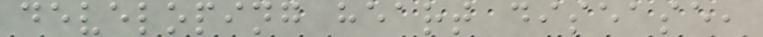developing heart disease,
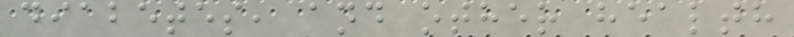diabetes, and other health
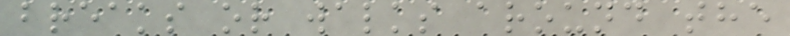breaks or walks around the
